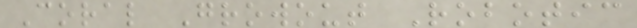Coral Growout Robotic
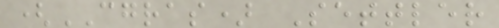(CGRAS) Settler
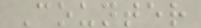Counter
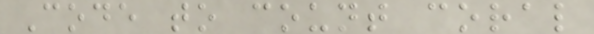Code to count coral
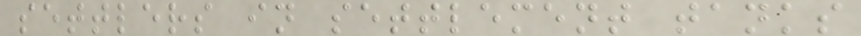settlers in settlement tanks
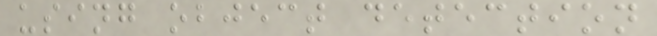using object detection
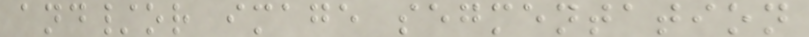and/or image segmentation
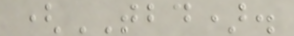(TBD).
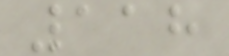118
